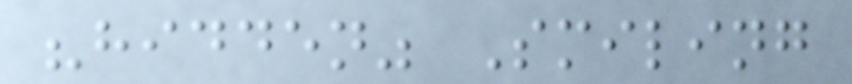"hidden" Smiling
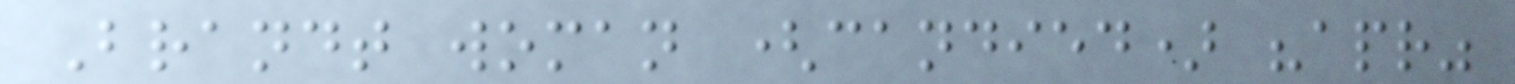Brandt woman (candied) "apr"
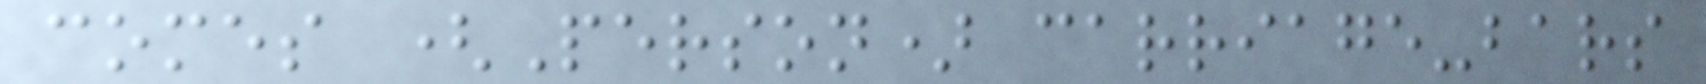comes (Person) carriage-bars
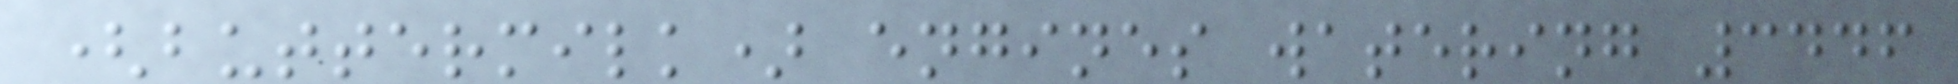(buttermilk) engines watering 3446
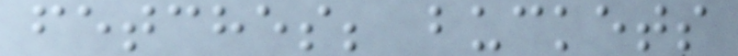fetches; buckets
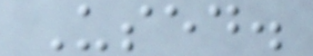Used.
